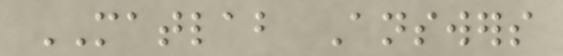MATLAB Answers
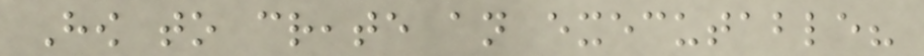How to create an executable?
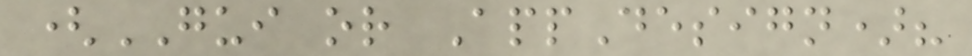(GUI or AppDesign)?
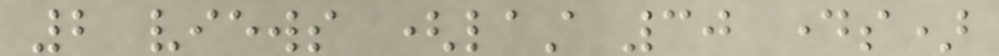2 views (last 30 days)
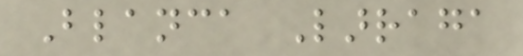Blanca Larraga
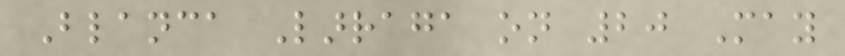Blanca Larraga on 20 May
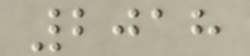2018
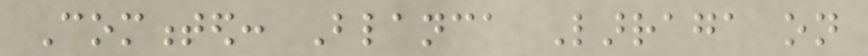Commented: Blanca Larraga on
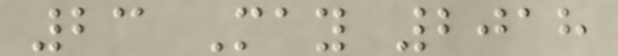23 May 2018
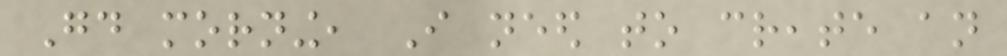Good morning, I need to create an
